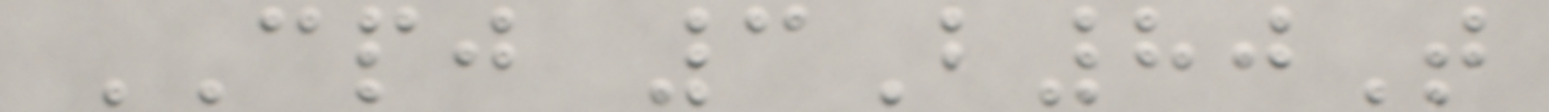CPJ 3B80T
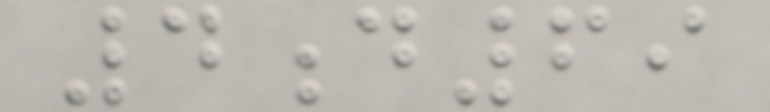4d69
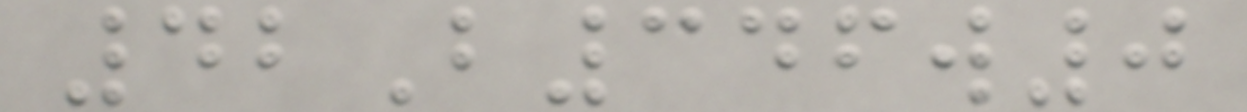42B346w0
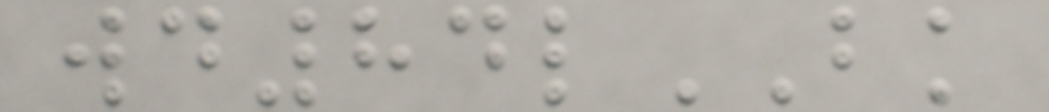wd84lBK
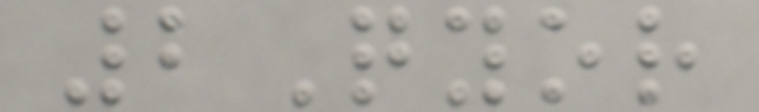2Qyor
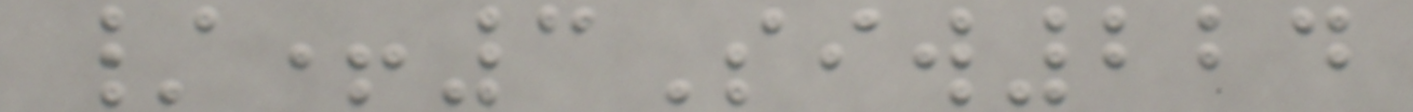/+3Siw224
